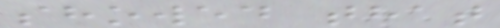showed that
